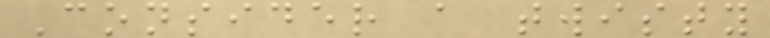Consider a twisty
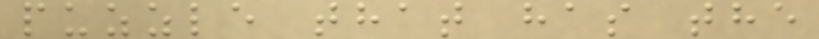puzzle that has the
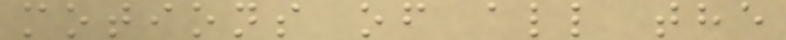motions of all the
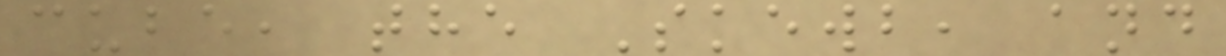cube, the Skewb, and
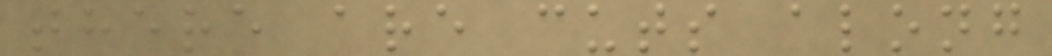there are cuts along
